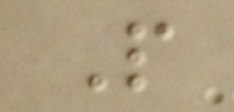P
